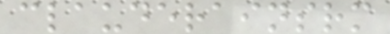clauderainsrm
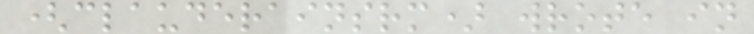(clauderainsrm) wrote in
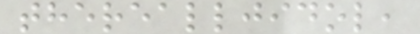therealljidol,
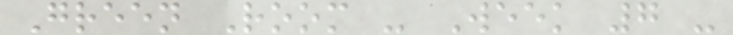Green Room - Week 7 -
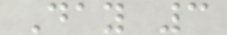Day 3
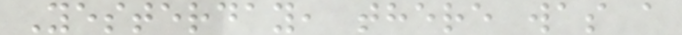Yesterday, there was a
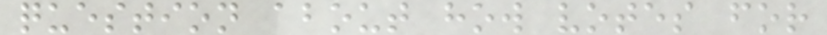question about how votes for
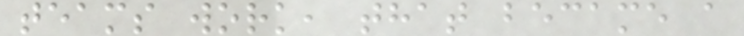teams work, that became a
